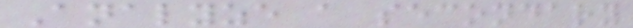Analyze a secondary
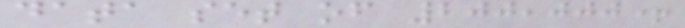data set of 200,000+
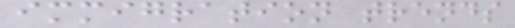immigration trends
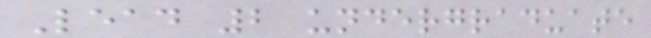Lead 2 undergraduate
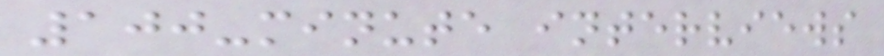100-minute interviews
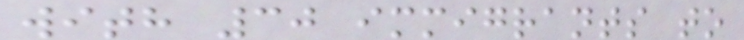with 30 immigrants to
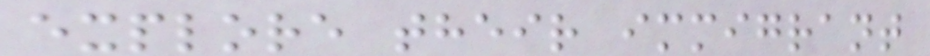explore their immigrant
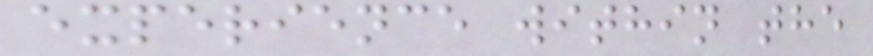experience within the
